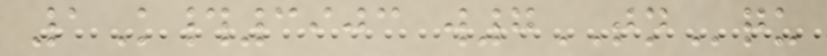1K#3903 w7TNqu
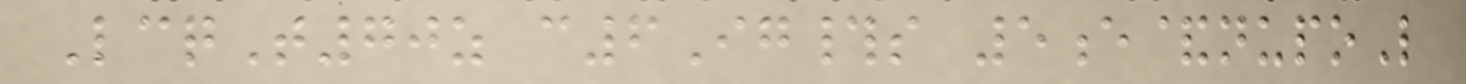LcqT70z c6Ig#s 5e&nupoL
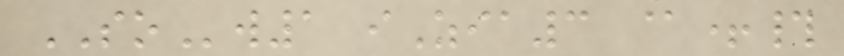SOw1 iZia3 @+#
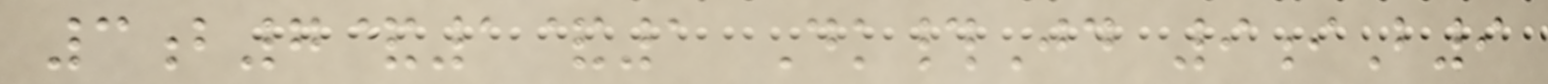3b7&1&1 Dk#Jd 9iB9
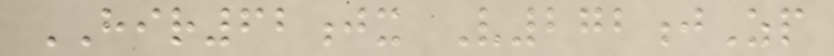HIR62jx V272jZp
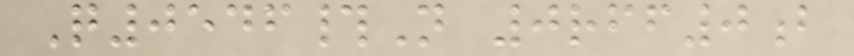Q0546#N 0rff0b
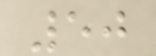50
